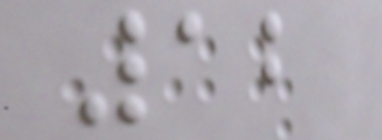12
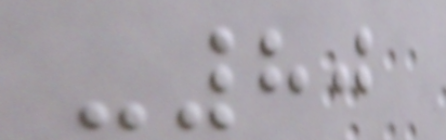-80
